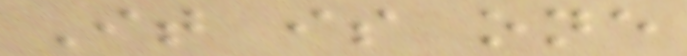It is one
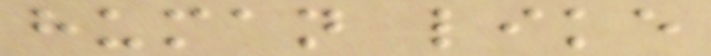human like
